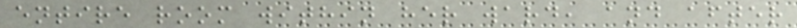entire room within her ward, and after
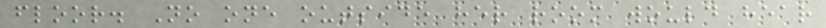floor. No one outside her room would hear
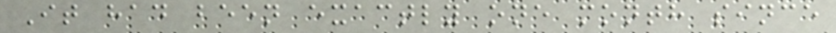It had been exactly one month since
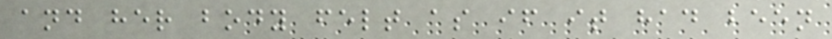and her body felt as if it had been
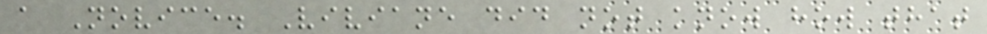a Novice. Viviane did not know how that
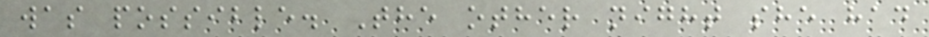was possible. The other night she had
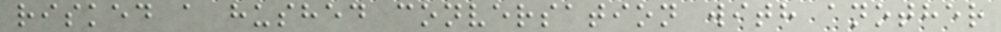risked a hushed conversation with another
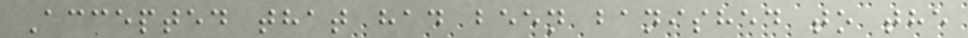Accepted that had been banished to the
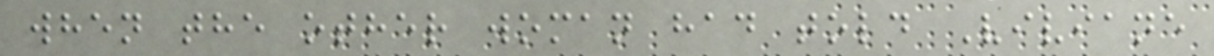when the other woman had told Viviane
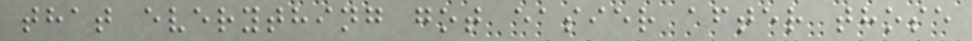that everything got easier after those
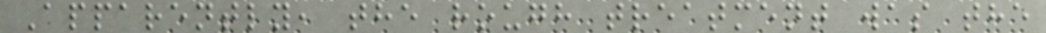Apparently, the rough treatment was the
